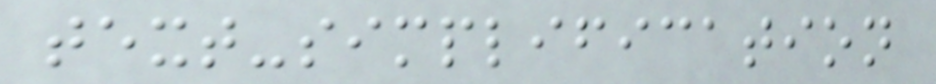text-simplification
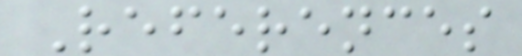References
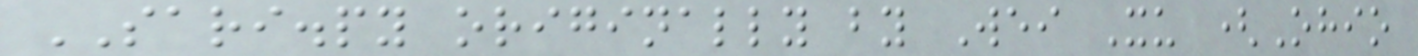SARI.py originally by Wei Xu (Ohio
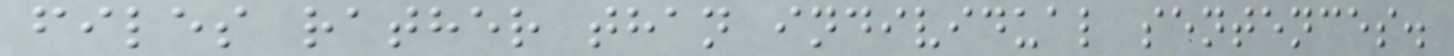files rather than individual sentences.
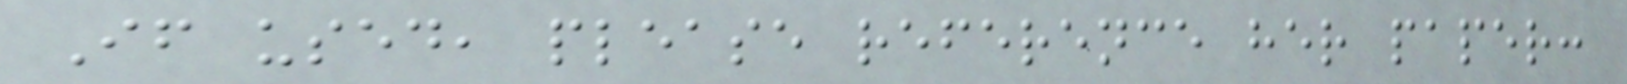If used, please reference her paper:
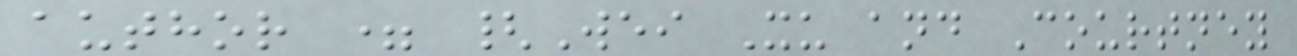author = {Wei Xu and Courtney
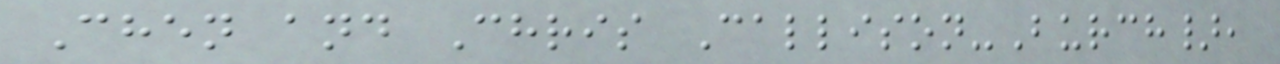Chen and Chris Callison-Burch},
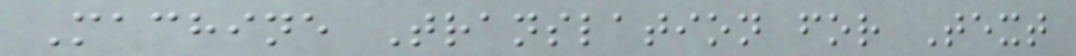Machine Translation for Text
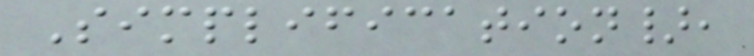Simplification},
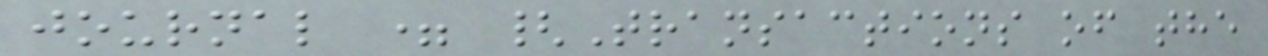journal = {Transactions of the
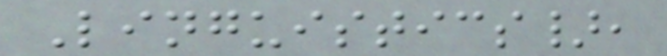Linguistics},
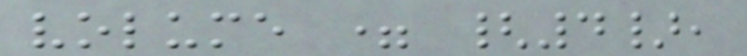volume = {4},
